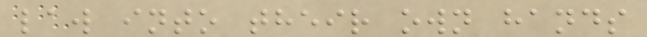law into their own hands
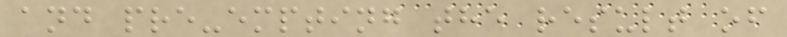and pre-empting the result of
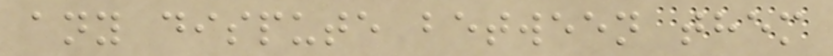any dispute between them
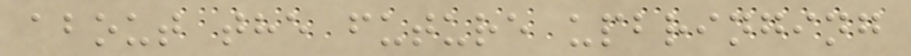about the future upbringing
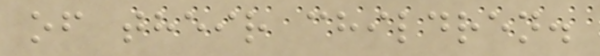of their children.
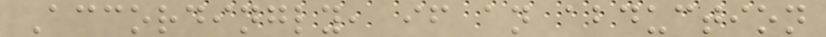Accordingly, if an abduction
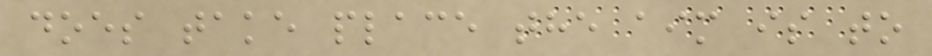does take place the aim is to
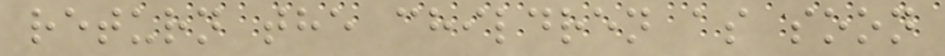return the children as soon
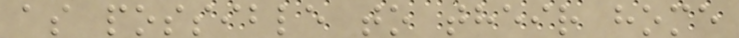as possible to their home
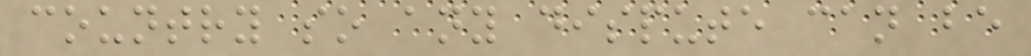country so any dispute can be
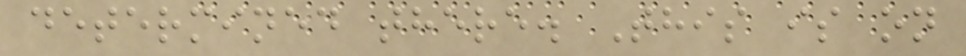determined there. This is on
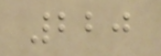220
